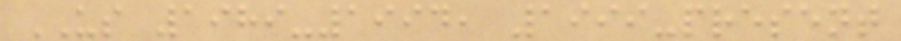US 1989-1994, 1999-present
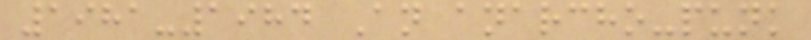1981-1984 An anarcho-punk
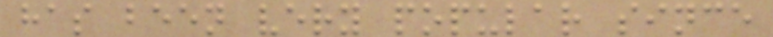has been very popular since
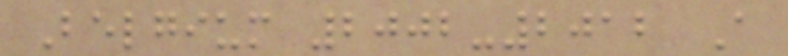Belgium 2002-2012 A
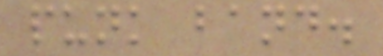punk band.
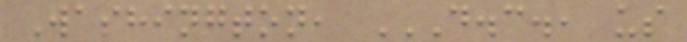Washington, D.C., US
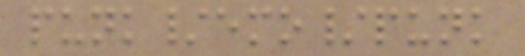punk/emo/punk
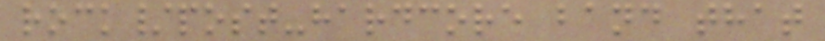rock/post-hardcore band that
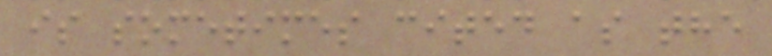is sometimes cited as the
